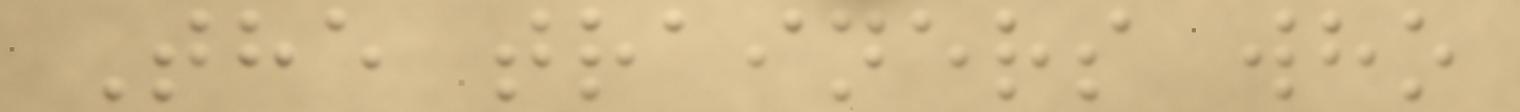The trainers who
